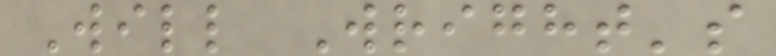Will Wright's
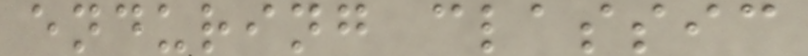enduring classic
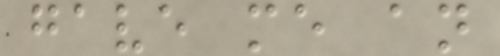gave me an
